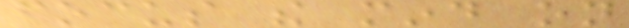focus the mind on
